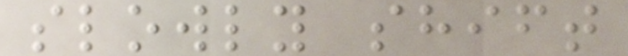slowly shift
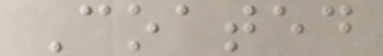Coated
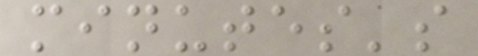minutes's
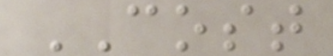COST
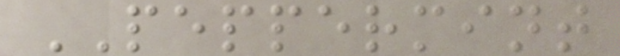PEPPERMINT
